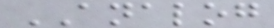ANALOG
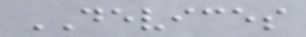DEVICES
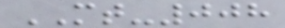MT-008
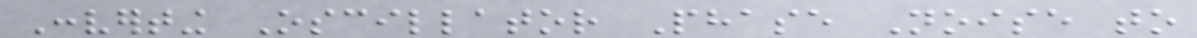Converting Oscillator Phase Noise to
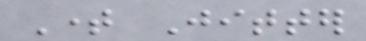Time Jitter
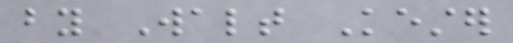by Walt Kester
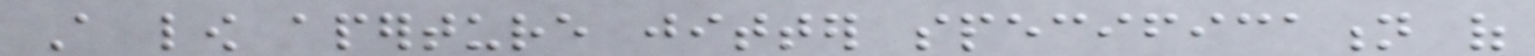A low aperture jitter specification of
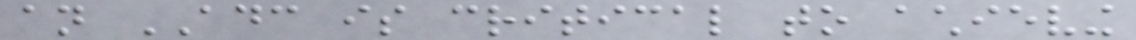an ADC is critical to achieving
